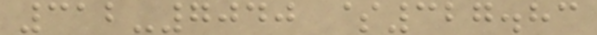312-7040 $327.83
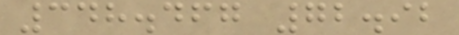348.467 72.92
